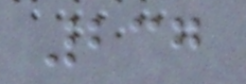237
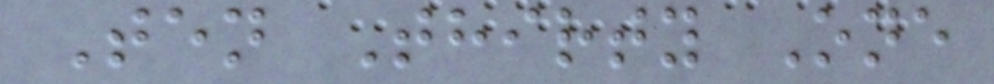Ten Thirty One
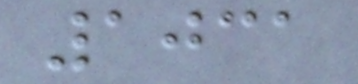1031
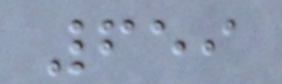659
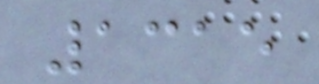1315
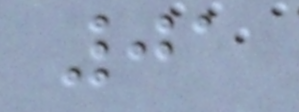01
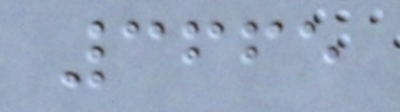3665
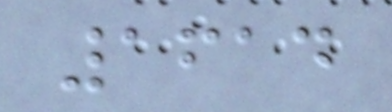1614
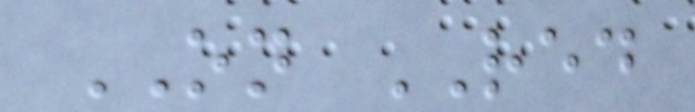ON RED
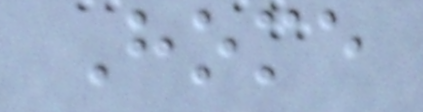Home
